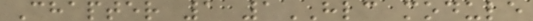Chapter 1 1HLC module
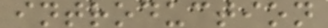introduction
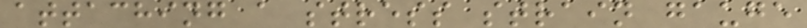attaching a stress strain gauge
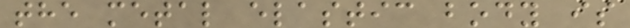the metal elastic body is
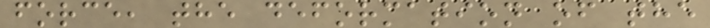force, the deformation of the
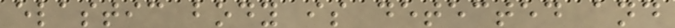elastic body is detected and
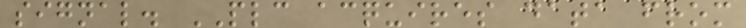signal. PLC acquires data from
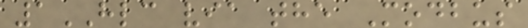1HLC via the Modbus
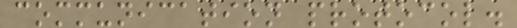communication protocol.
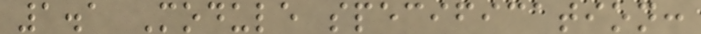1.1 Module specification:
